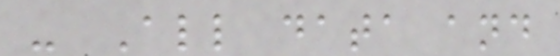- All data and
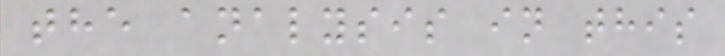the analysis in this
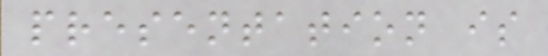presentation is
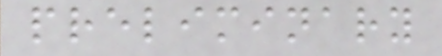preliminary
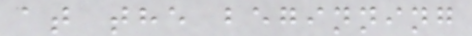at the beginning
